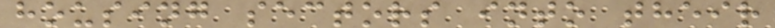housing sectors into their
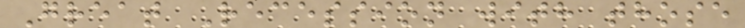Great Recession with those
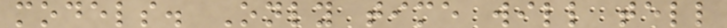models. Only time will tell
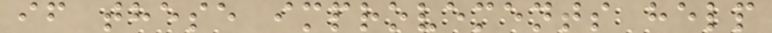if these improvements help
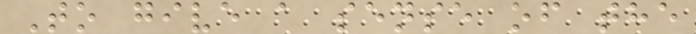To give a sense of the
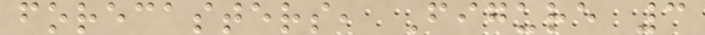forecasters, Figure 3
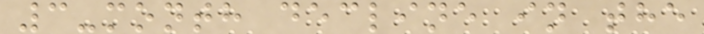3-month decline in the
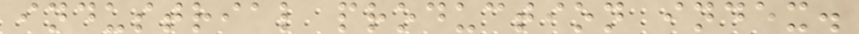industrial production index.
